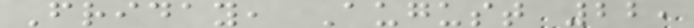Friday, August 22,
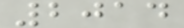2014
